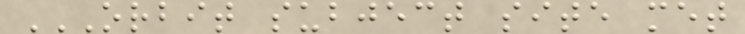ORBIT SUBJECT SITE MET
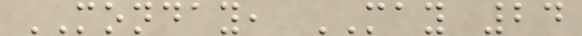MONDAY, MAY 24
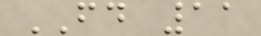FD 11
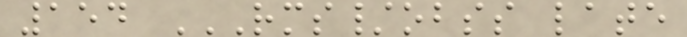154 RMS/OBSS LATE
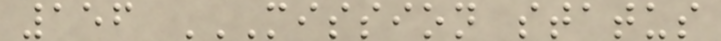156 MISSION STATUS
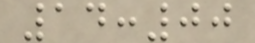14:00
